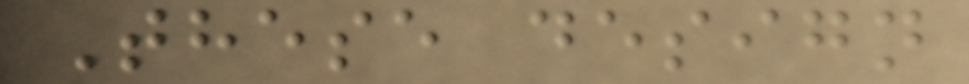These design
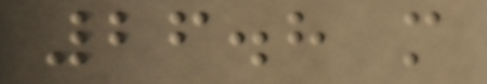26.8 m
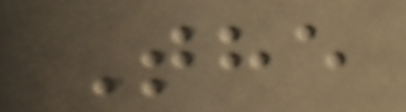The
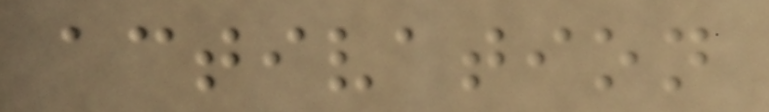activation
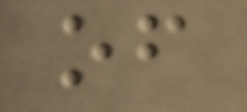of
